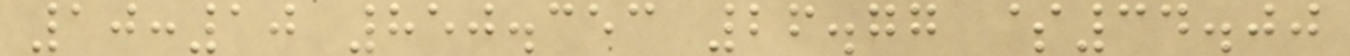10:10 850.353 26.77 $34.00
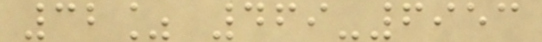32% 469-6953
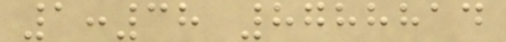1:38 8788814
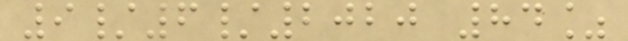9/6/2020 84%
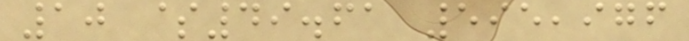10 $49.61 595,976
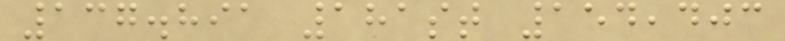137.891 181st 154,403
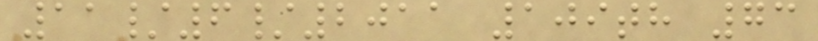11/6/2011 109th 73
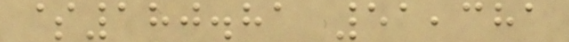$180.81 51,381
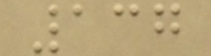137
